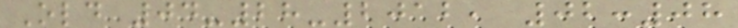Old 04-28-2012, 02:08
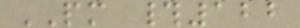PM #122
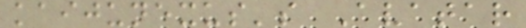kaijunexus's Avatar
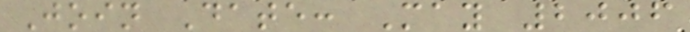Join Date: May 2006
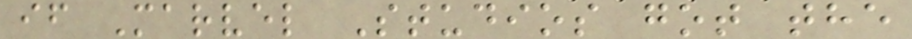if Marvel Studios got the
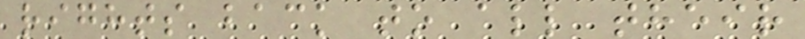rights back to all their
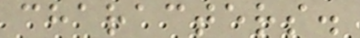characters.
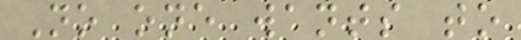No one wants to
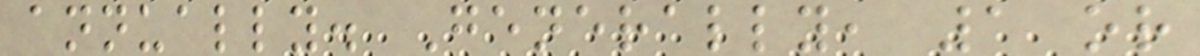annually. Generally, 1 or
